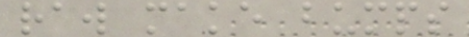raw make bumps
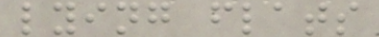lying flats
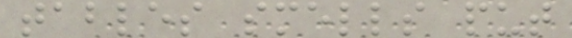tables smells put
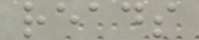reads
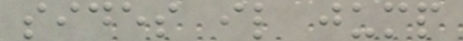sides il jump
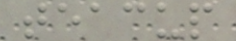teacup
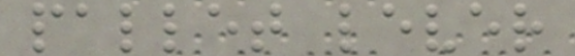pallet lever
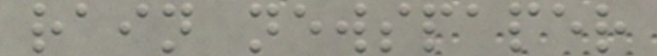rain newspaper
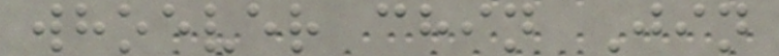whoever chin Jin
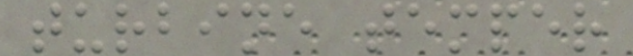turbine temper
